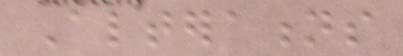Alterations
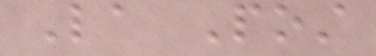La Post
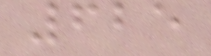625
